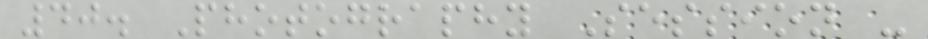40. Photography Session -
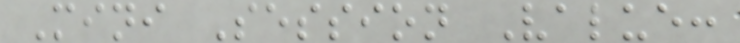Mini Session Value:
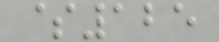$125
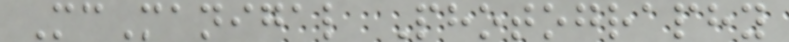McManigal Photography
